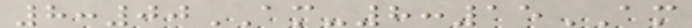8:00AM-8:15AM
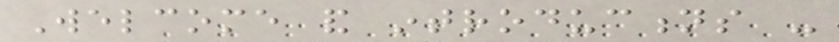Welcome and introductions -
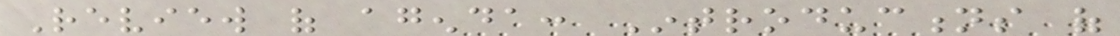Review of agenda: Introductions of
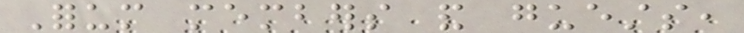Forum members and guests,
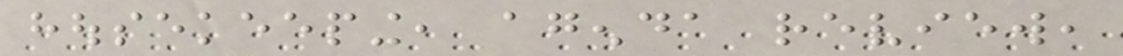housekeeping, agenda review,
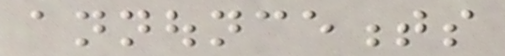announcements
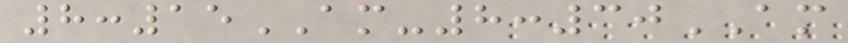8:15AM-8:30AM
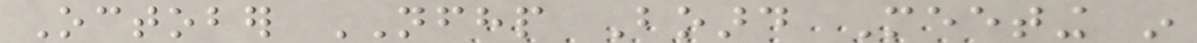October NFHP Board Meeting in
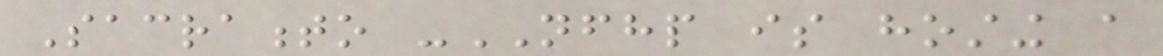Sacramento -NFHP is hosting a
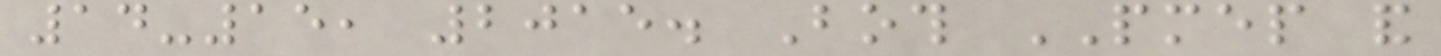14-15, 2015. Both PMEP and
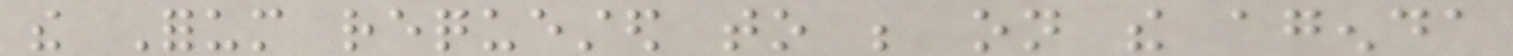the Forum requested to be on the agenda
